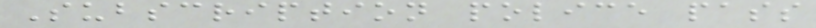Subscription police pass
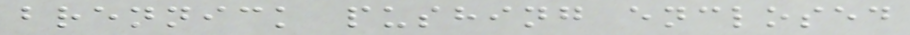brennick pushing enclosed
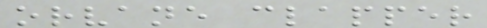orvane clapper
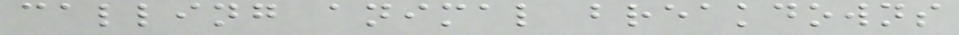calling animal breakdowns
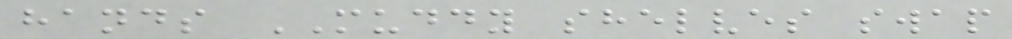hands MUDDY shelves swap
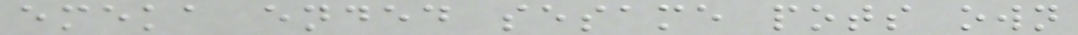emeka ended sesame pots own
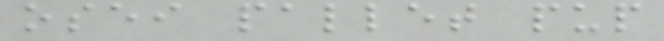osei pallet pup
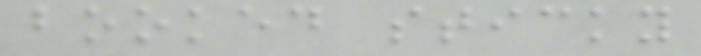booked sticky
